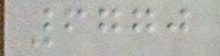6770
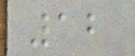12
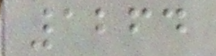1264
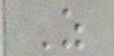Z
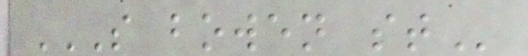S BOWEN ST
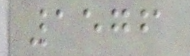1576
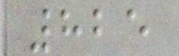825
